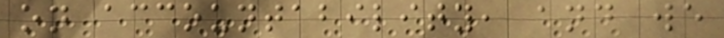on accountability, and we
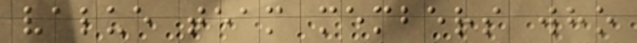value team members who
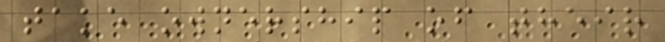take ownership of their
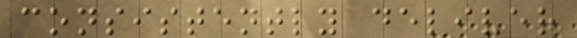consistently deliver
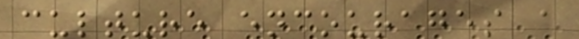culture encourages a
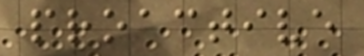proactive
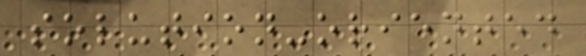solution-oriented
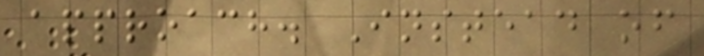approach. Instead of
